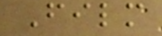Film
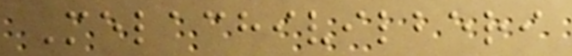Melachivilberi
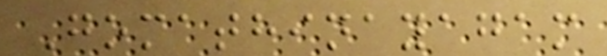Gomathinayagam
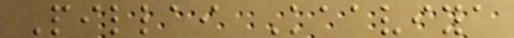Pillai Kaaviya
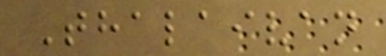Thalaivan
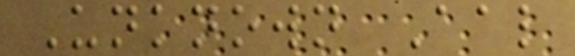Unknown Aal
